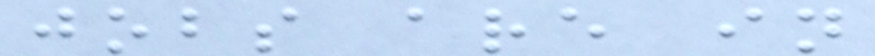jobs are in
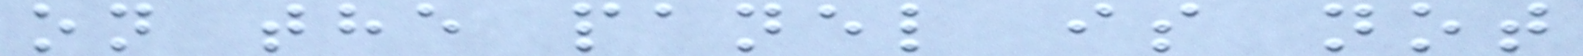on the panel is not
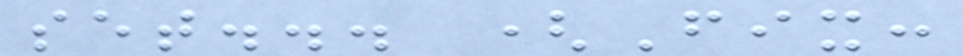set... (Fix:
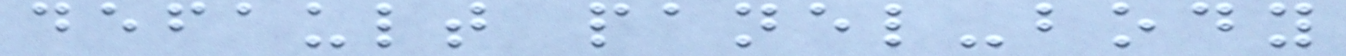default panel-body
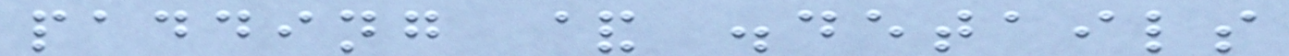padding & .details
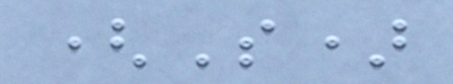(S)
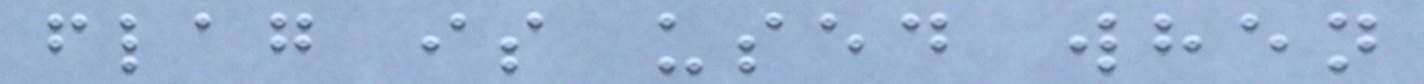flag is used when
